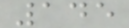145
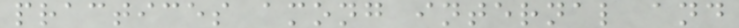practices among internal and
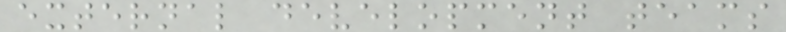external development teams
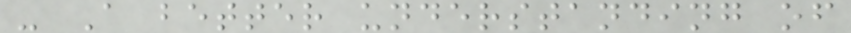- A better understanding of
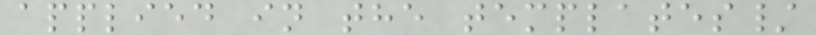applied in the templates/
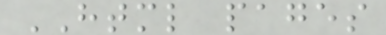HTML pages
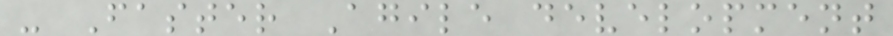- Faster Agile development
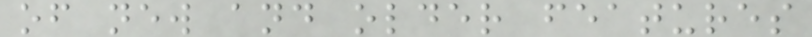of new and older features
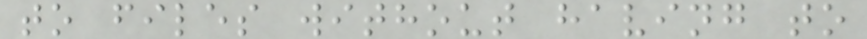to files without having to
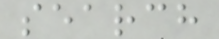search
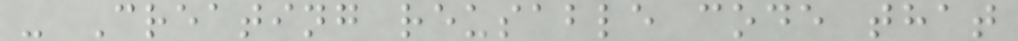- Creating reusable code that
